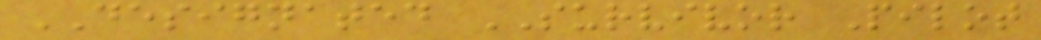DESIGNATED SURVIVOR Pilot
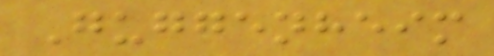Guggenheim
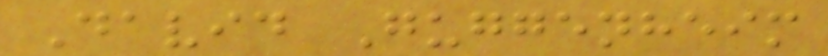David Guggenheim
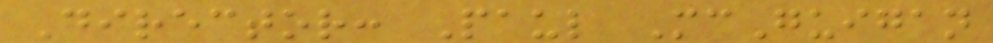Director: Paul McGuigan
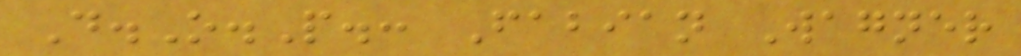D.O.P.: Fabian Wagner
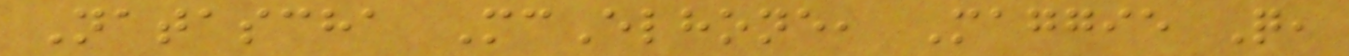Natascha McElhone, Maggie Q,
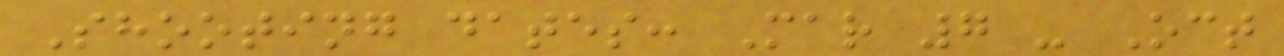Shooting dates: Mar 7 - Oct
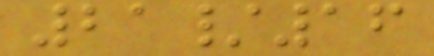21/16
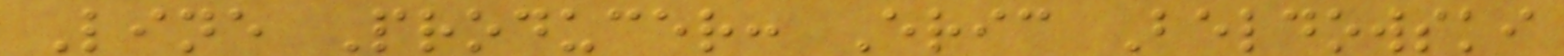Line Producer: Eric Beldowski
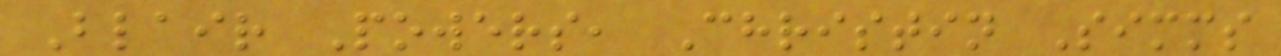Blair Powers, Christin Simms
